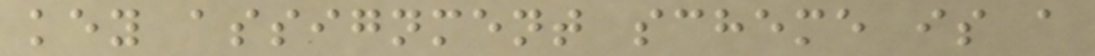key assignment scheme is a
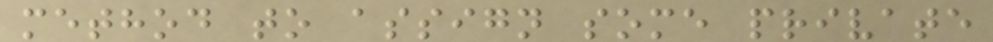method to assign some private
